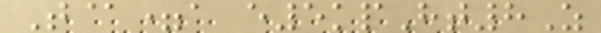T@=a e5kpHt8Z
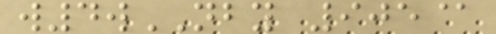w4wNBY 905@
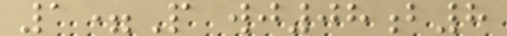1=P wj08b8
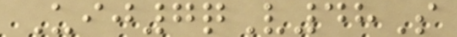Uij7qV48S
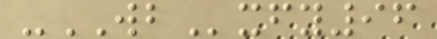-WBxfy96
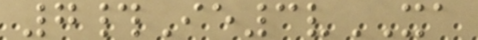7#Ie3vXA
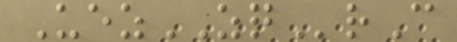UezZQrC
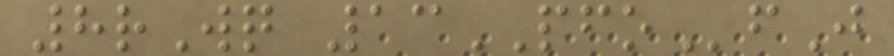8rWq 13PFOfJ
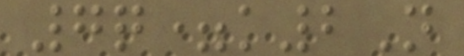7q=k2N
